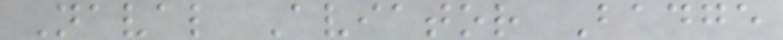Naval Aviator Badge
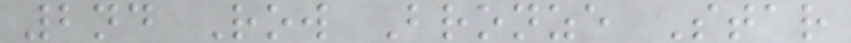2nd Row Bronze Star
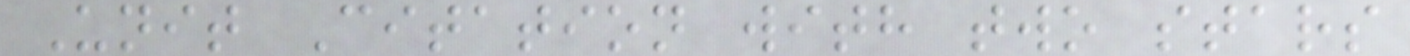Unit Citation with two stars
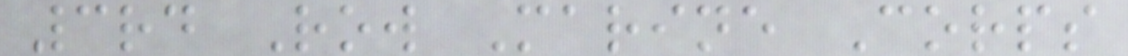3rd Row Marine Corps
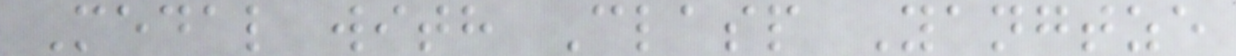Medal with Clasp Yangtze
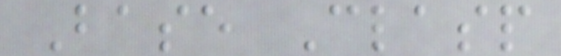Base Clasp
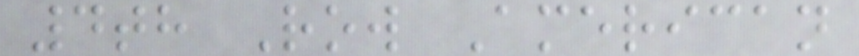4th Row American
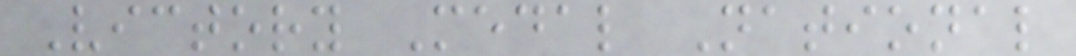Victory Medal National
